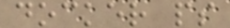docker ps
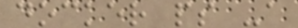docker ps -a
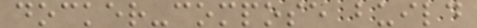docker-compose build
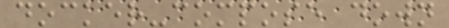docker-compose down
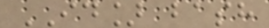ID] bash
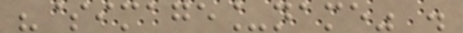"$image_name" .
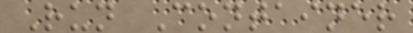Run Container
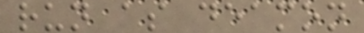run as deamon
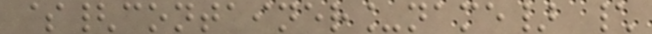${container_name} \
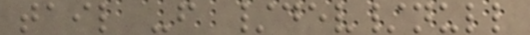tail -f /dev/null
